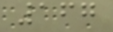167
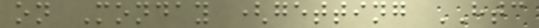on Monday (getting HTC
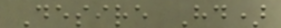Desire Hd)
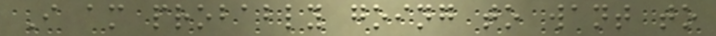I am probably going to want to
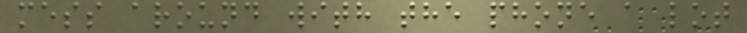mess around with the phone a lot
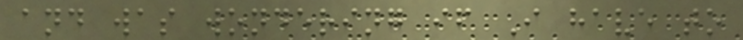and was wondering if I have to
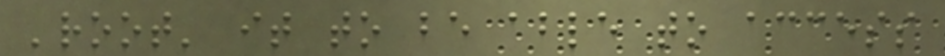'root' it to be able to access
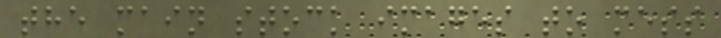the main stock images to mess
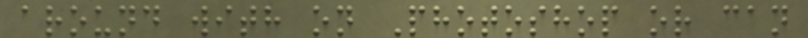around with on Photoshop or can
